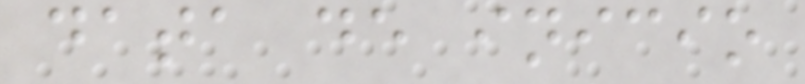data de inicio
